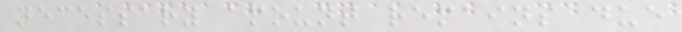necessary amount remains due
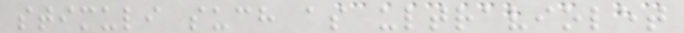stimuli such as ultraviolet
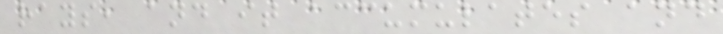rays, and it accumulates and
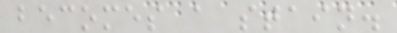becomes a stain.
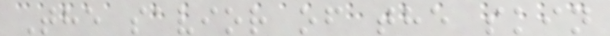The savior of the skin
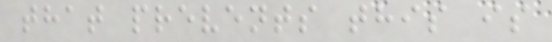that prevents this is
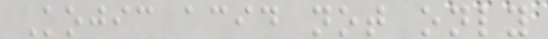Kojic acid not only
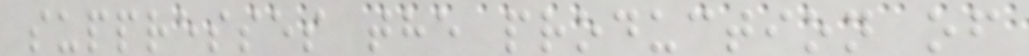suppresses the production of
